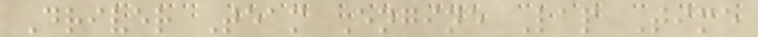Driver Team Engine Lap Time
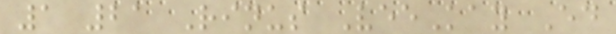1 21 Rinus VeeKay Ed
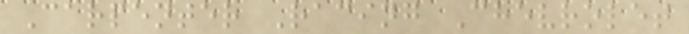Carpenter Racing Chevrolet
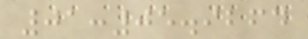01:05.9264
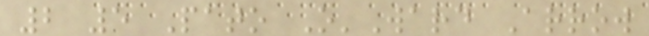2 5 Pato O'Ward Arrow
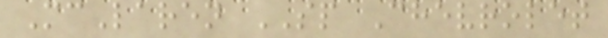McLaren SP Chevrolet
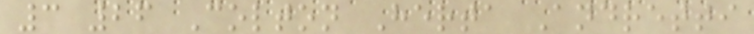3 26 Colton Herta Andretti
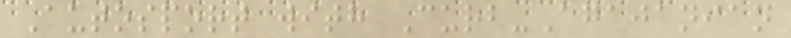Autosport with Curb-Agajanian
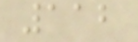112
